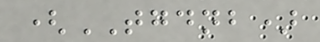(TGDNB)
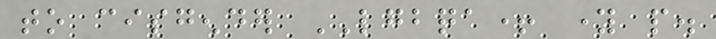to cisgender LGBQA+ young people.
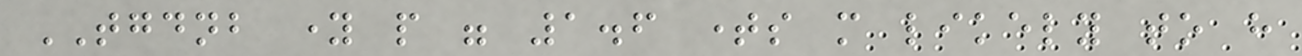TGDNB young people were 1.6 times more likely to have
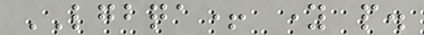LGBQA+ young people.
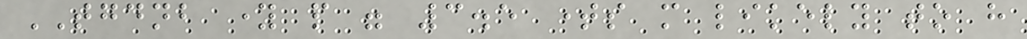TGDNB young people were 3.5 times more likely to have
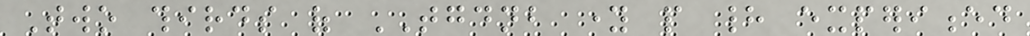Two thirds of TGDNB young people had experienced
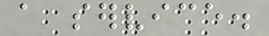a service.
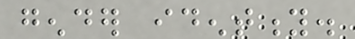gender identity.
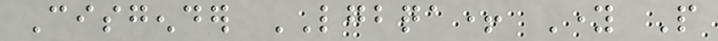Cisgender LGBQA+ Young People
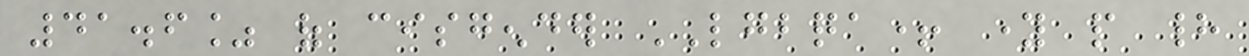41.6% of cisgender LGBQA+ young people had
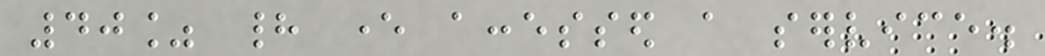40% had ever accessed a service.
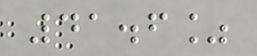41.6%
